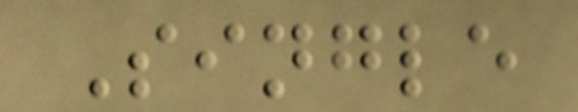Single
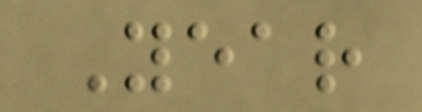Year
